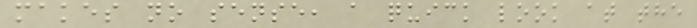makes no sense, a quick look at the
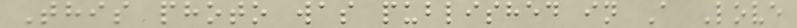This photo was published in A Love
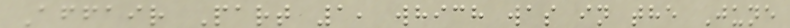Affair Part 1, which was in the June
